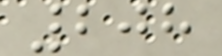208
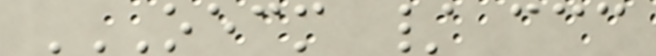OECM / CCC
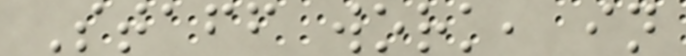Staff work, in
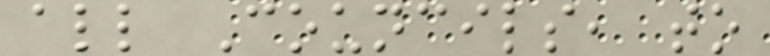all Councils, to
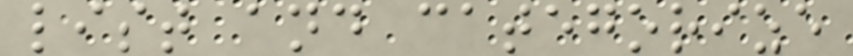list and categorize
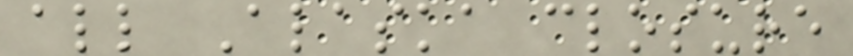all Alaska closure
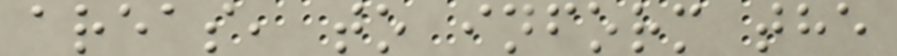areas, to inform the
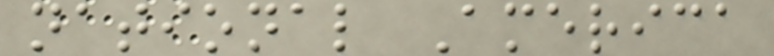national America
